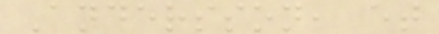Andersson, et
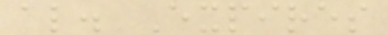al. Expires
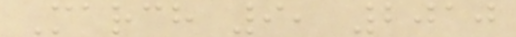March 9, 2010
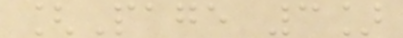[Page 3]
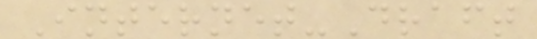Internet-Draft
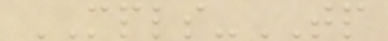MPLS-TP
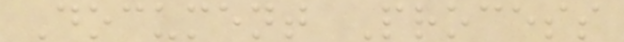Document Process
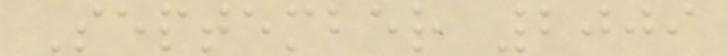September 2009
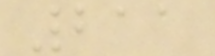211
